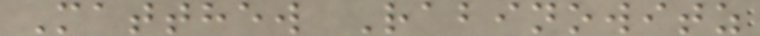Matthew Rabinowitz
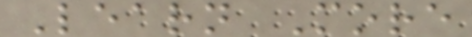Learn More
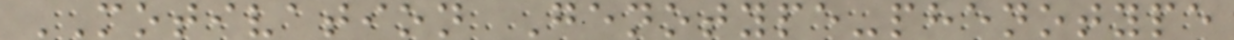MOTIVATION Genotype-phenotype
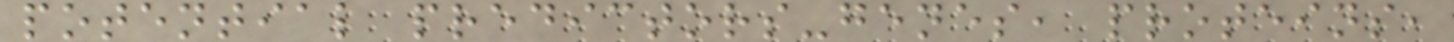potential predictors-genes, proteins,
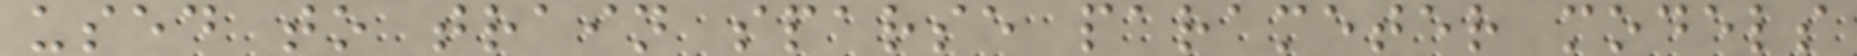used to train sparse parameter models
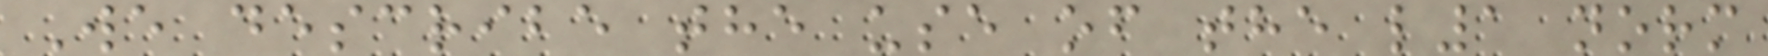We describe the use of the l1 norm
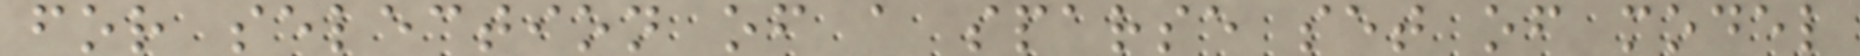for selection of a sparse set of model
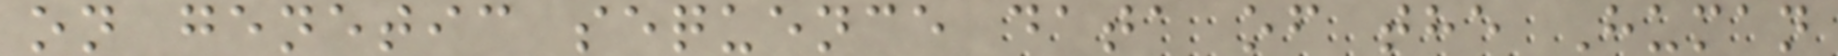on genetic sequence data of the Human
